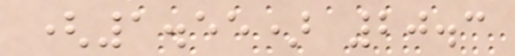(1.55) 20.3
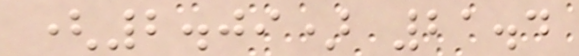(2.09) 21.4
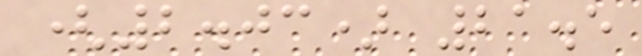(2.03) 21.5
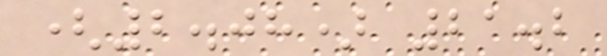(2.08) 21.2
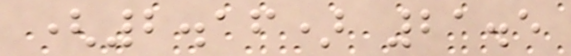(2.16) 21.5
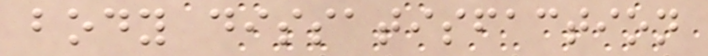body dissatisfaction
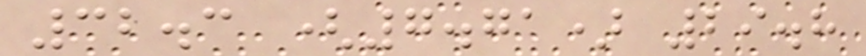32.3 (7.71) 29.8
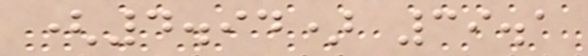(4.94) 39.1
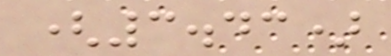(3.43)
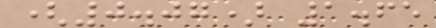(0.07) 1.65
